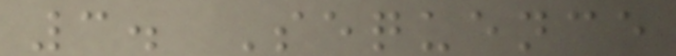3. Sequence
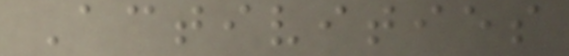Activities
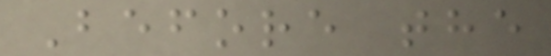Before the
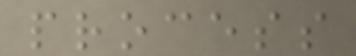process
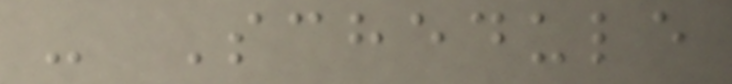- Schedule
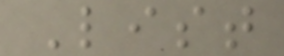List
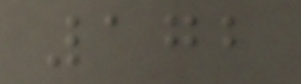172
